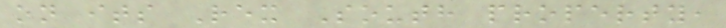on its Rex South property,
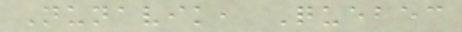Nunavik, Quebec
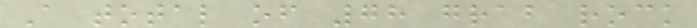A total of 78 grab rock
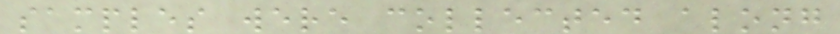samples were collected along
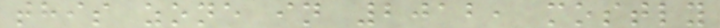this zone in 2012, mostly
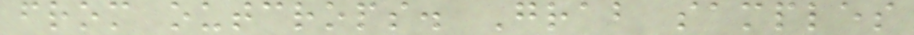from outcrops. Grab samples
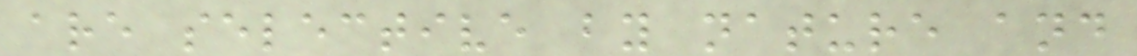are selective by nature and
